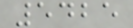5425
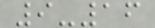9-16
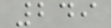249
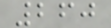260
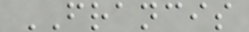FRANCIS
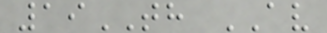19TH AV
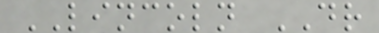LINCOLN DR
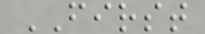FIRST
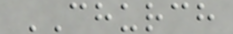CHURCH
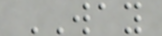WAY
